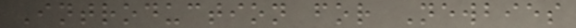Introduction for Newbies
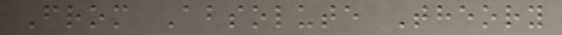From Absolute Theory
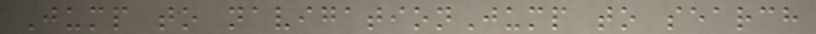Jump to navigationJump to search
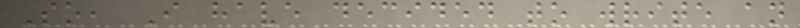So, I have decided to write an
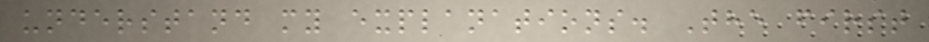understand my explanations. The first
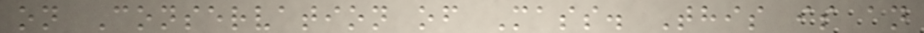on Conservation of Mass. This is an
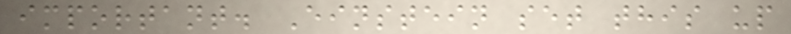important. Einstein set this up
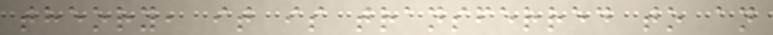theory, it is transferred to an
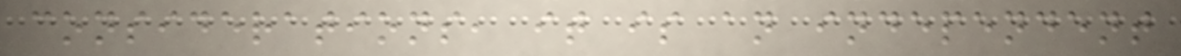considerations, it is an independent
